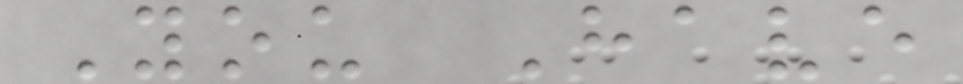You Have
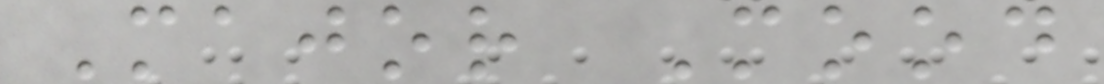Major Mood
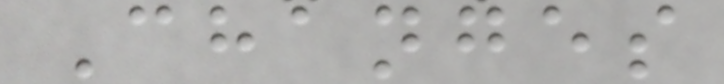Changes
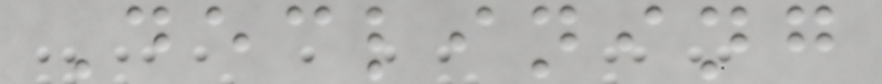Declining
